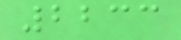2233
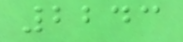2243
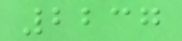2237
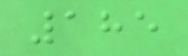185
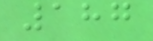187
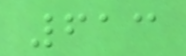613
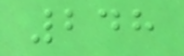248
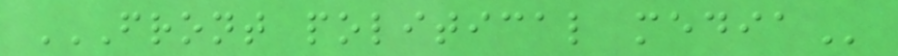FRONT POLITICAL MEDIA
